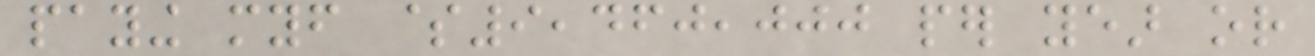paying myself $9,460,000 per year or
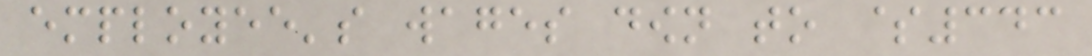employee's wages down to $343
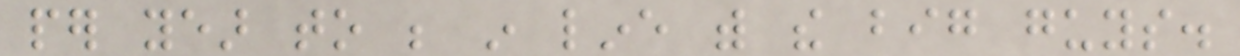per year to be in line with the big guys.
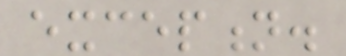exception.
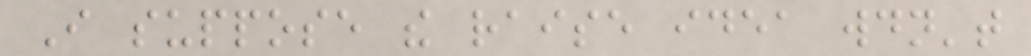I suppose the raise idea wouldn't
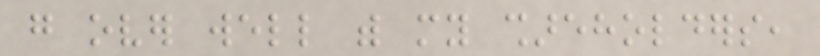go over well with my shareholders,
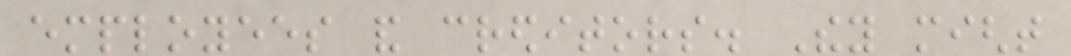employees and creditors. They might
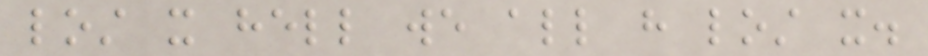lost it hell we all have lost it.
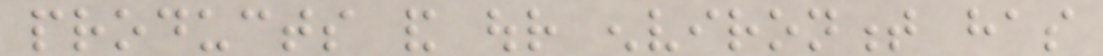products and our environment has
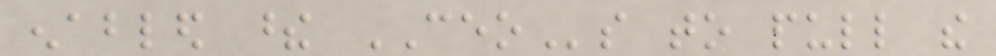enabled these CEOs to pull the
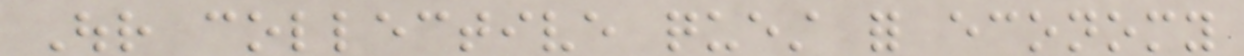Our collective quest for economy
